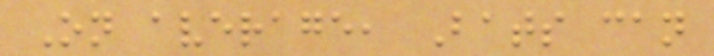On average, Bats can
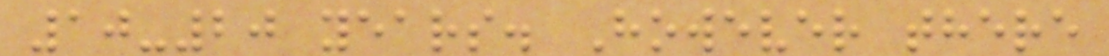10-20 years. However there
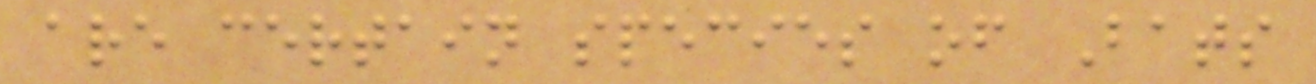are certain species of Bats
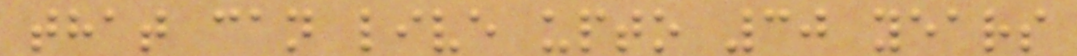that can live upto 30 years
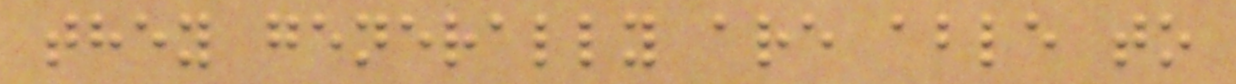they generally are able to
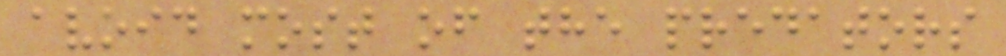avoid most of the predators
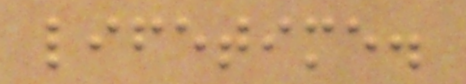lifetime.
